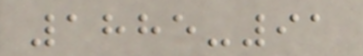1885-91
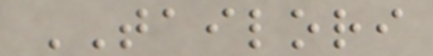TAILORI
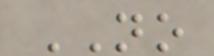NO
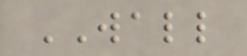WALL
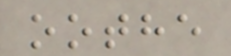oothe
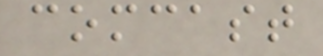comcast
